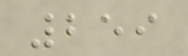259
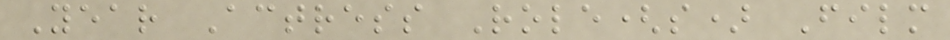Year Actress Role(s) Film
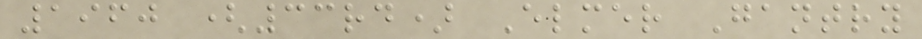1960 (33rd) Elmer Gantry
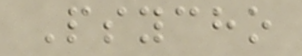Psycho
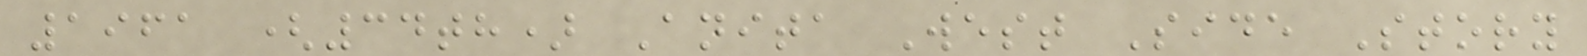1961 (34th) Anita West Side Story
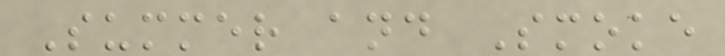Summer and Smoke
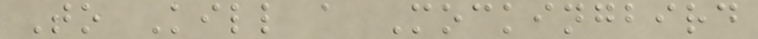To Kill a Mockingbird
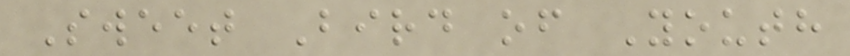Sweet Bird of Youth
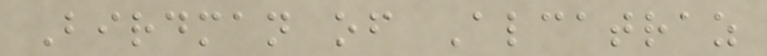Birdman of Alcatraz
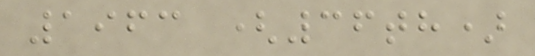1963 (36th)
